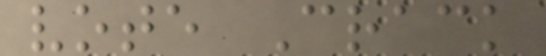vote Crack
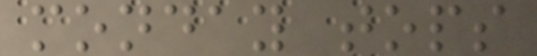monday tops
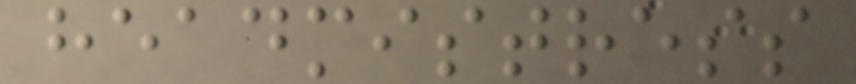headmistress
